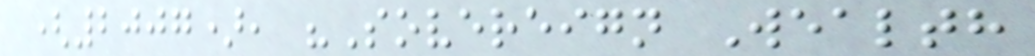(2007), "Sovereign Wealth
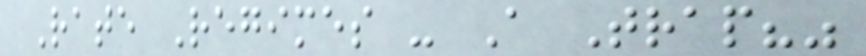Rate Regimes - A Trap?"
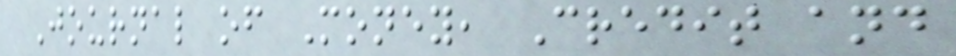Journal of Money, Credit and
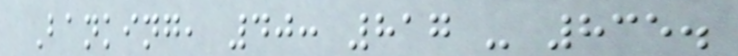Banking, 40: 817 - 835.
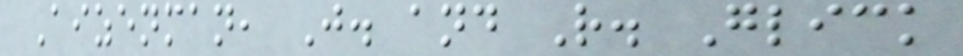Aizenman, J. and R. Glick
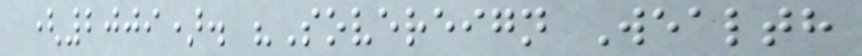(2009). "Sovereign Wealth
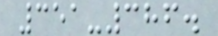351-386.
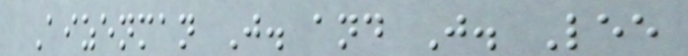Aizenman J. and J. Lee
